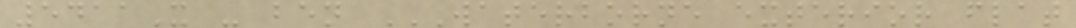5411X - ben WATERBORNE EXTERIOR FLAT
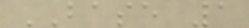BASE 1
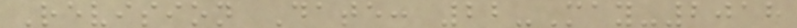Revision Date: 22-May-2018
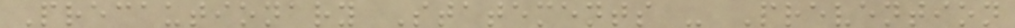Precautionary Statements - Prevention
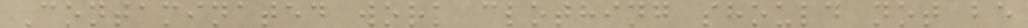Contaminated work clothing should not be
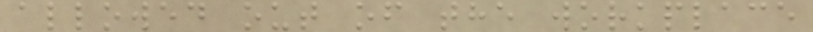allowed out of the workplace
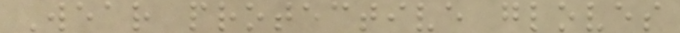Wear protective gloves
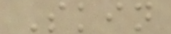Skin
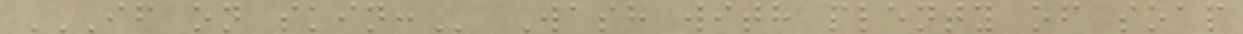IF ON SKIN: Wash with plenty of soap
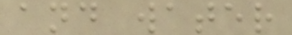and water
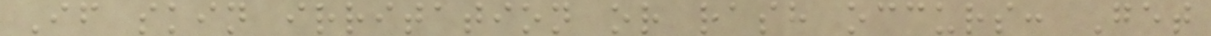If skin irritation or rash occurs: Get
